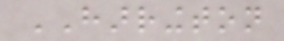HARRINGTON
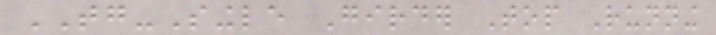TG-Single Girder Top Running
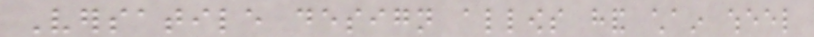Versatile design allows hand chain wheel
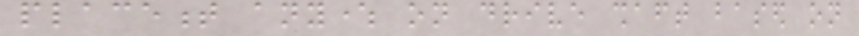placement anywhere on drive shaft based on
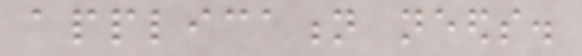application needs.
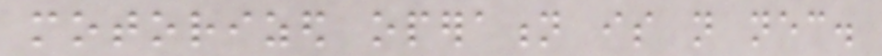motorized operation is not necessary.
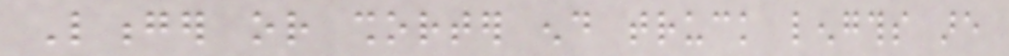Longer or shorter end truck lengths are
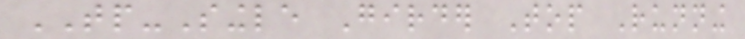TP-Single Girder Top Running
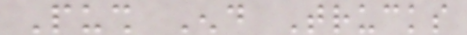Push End Trucks
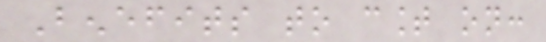Benefits to count on:
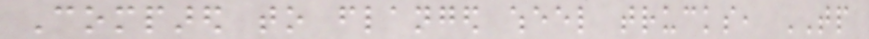Compared to flanged wheel trucks, TP
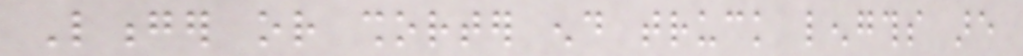Longer or shorter end truck lengths are
